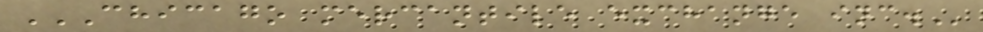CHICAGO MERCANTILE EXCHANGE INC.
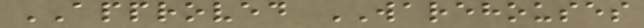APPROVED WAREHOUSES
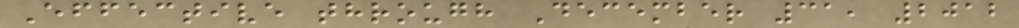Effective through December 31, 2012
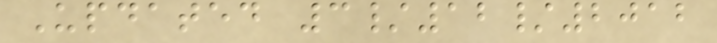Updated 3/12/2012
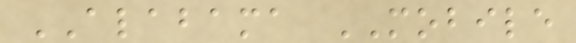ALABAMA MOBILE
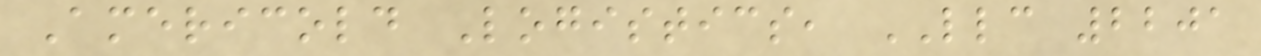Americold Logistics, LLC 2201
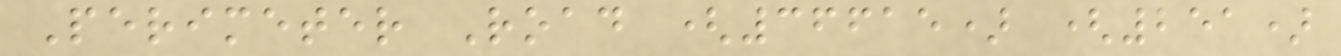Perimeter Road (36615) (251)
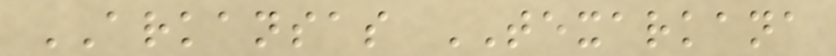ARKANSAS TEXARKANA
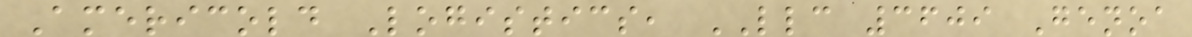Americold Logistics, LLC 3609 Genoa
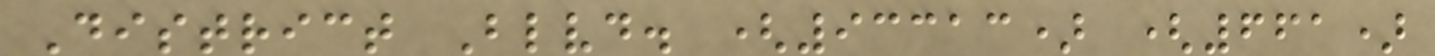District Blvd. (93313) (661)
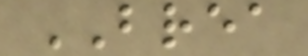BREA
